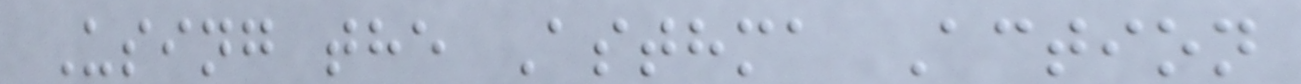Using the Asthma Action
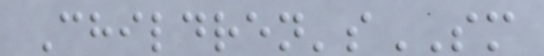Children'sSM
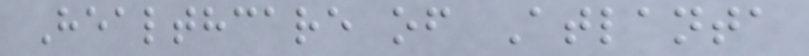Healthcare of Atlanta
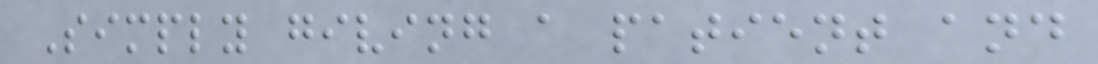Simply giving a patient and
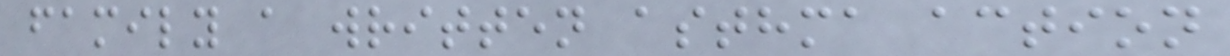family a written asthma action
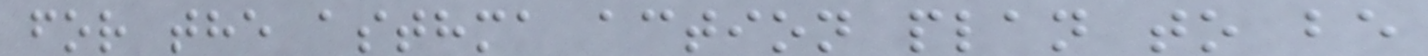for the asthma action plan to be
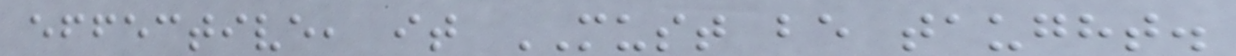effective, it MUST be taught.
